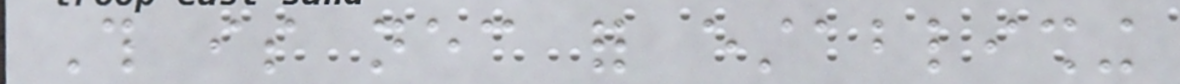This is necessary for establishing
